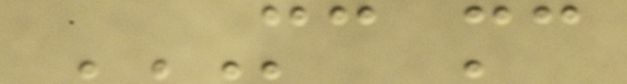MC MC
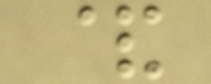&
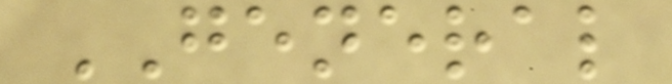GENERAL
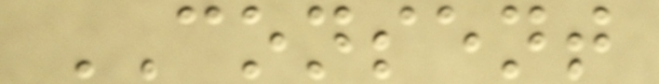CONSENT
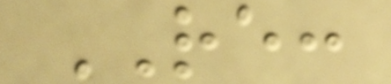RE:
